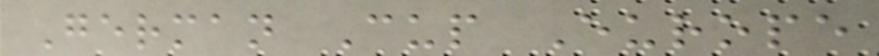German Cup Europe
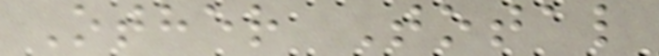Other Total
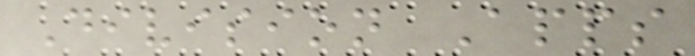Division Apps
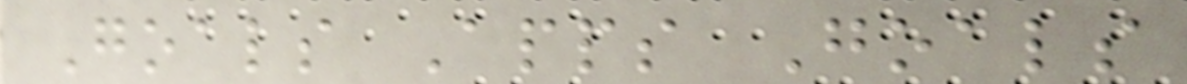Goals Apps Goals
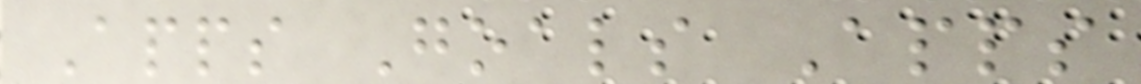Apps Goals Apps
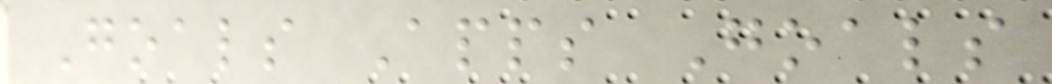Goals Apps Goals
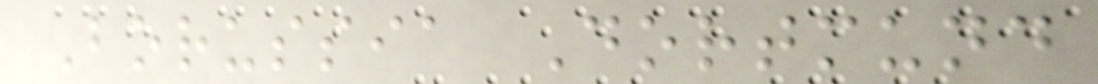Borussia Dortmund
